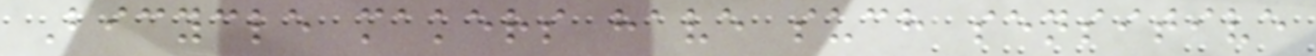Bicycle makers have such sensitive
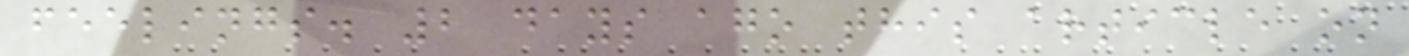feelings. 2 days ago this article on
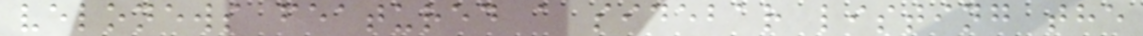velonews featured a sidebar listing the
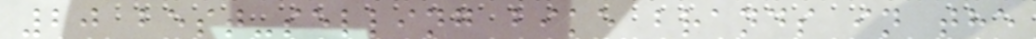20 best-selling bike brands in the
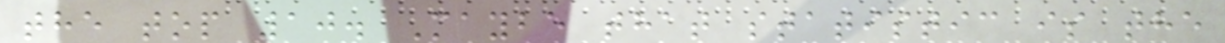the top 10. Maybe that statistic is the
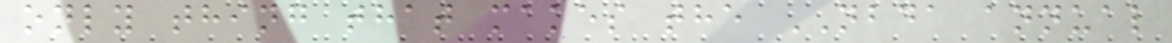only thing that makes the NBDA annual
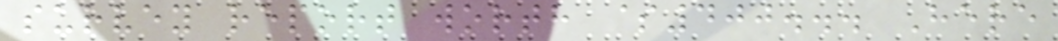survey report worth $400... Here
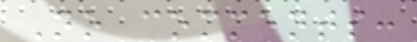No comments:
